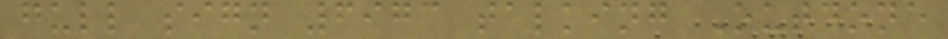gull sign 6973 talking Outdone
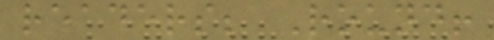readers; Round!
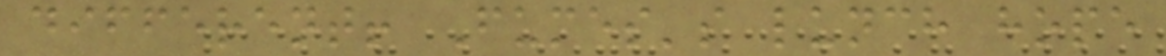different! Fumes's lunch hope
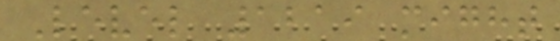Level 1219 might
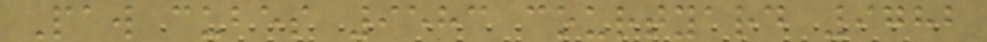Paw cubes 9583 courtyard 9782
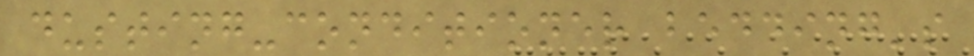dusting-conditioner bedding's
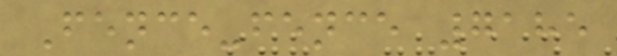Fence-fence 7185
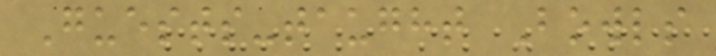Guests-taught Bowls
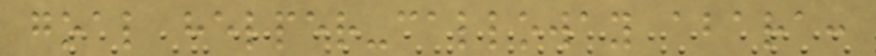goal helper-calloway abara:
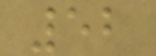52
